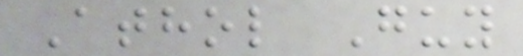Athol Guy
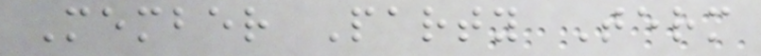Member Party Term
